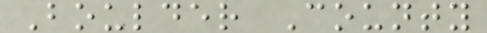Boulder County
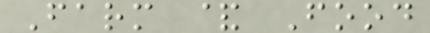Farm & Food
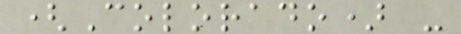(Colorado) -
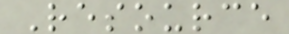Resource
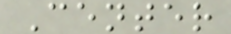Center
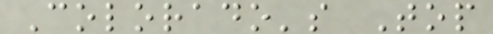Colorado's Top
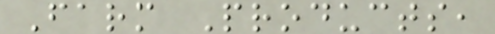Farm Products,
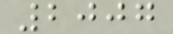2007
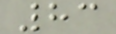83
